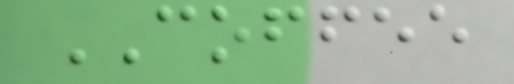COFFEE
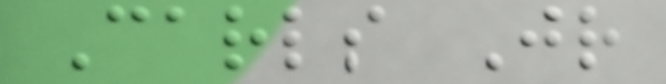Carls Jr
